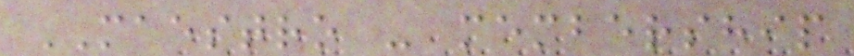MAESTRO - membership
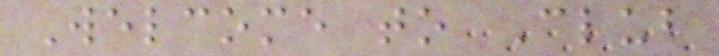Welcome to Club
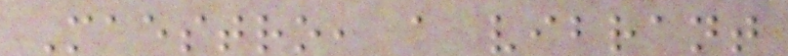Maestro, a vibrant
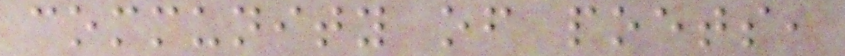community of poets,
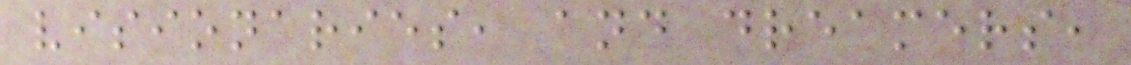visionaries, and dreamers,
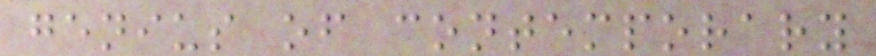genius of contemporary
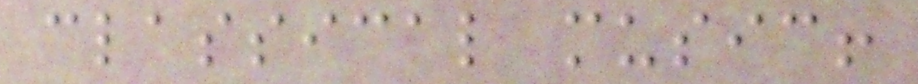classical music!
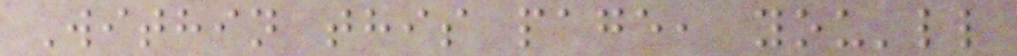Within this page, you'll
